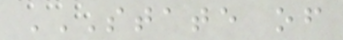STATE OF
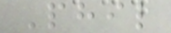Phil
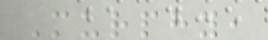Murphy,
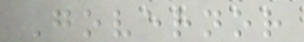Governor
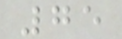75
